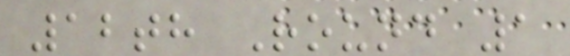12th Round 1
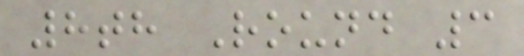8th Round 3
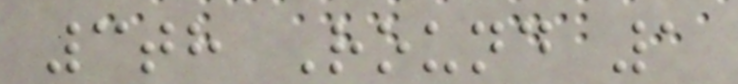3th Round 1
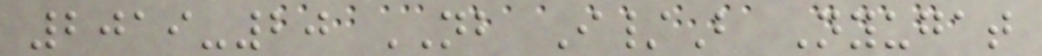2019-20 NB I/B Nyugat
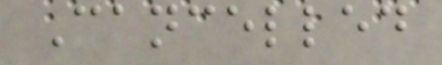Cancelled
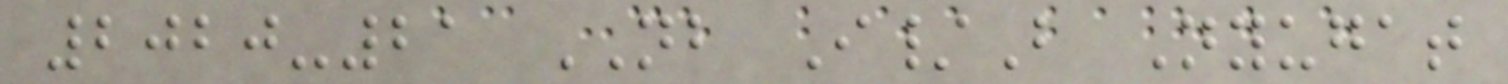2020-21 NB I/B Nyugat
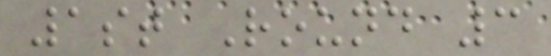1st Round 3
